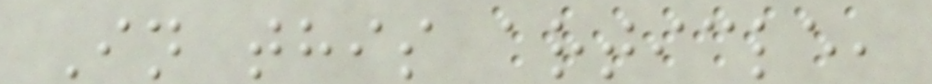In this article,
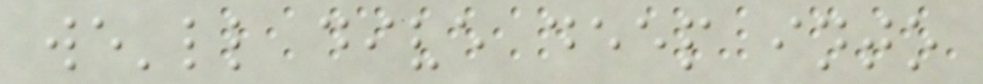we'll dive deep into
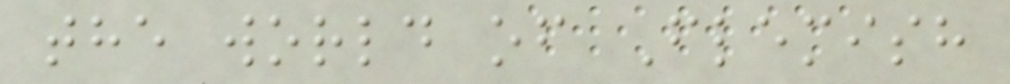the world of Flemish
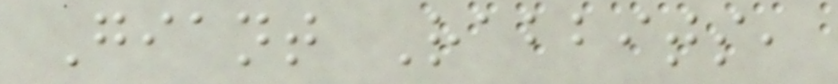Giant Rabbits,
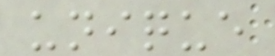unique
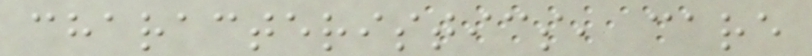characteristics, care
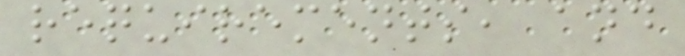requirements, and
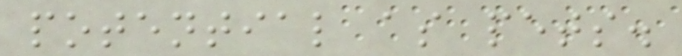potential as pets.
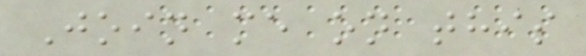Join me on this
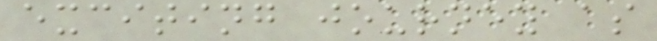exciting journey as
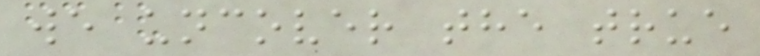we uncover the true
